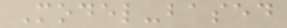Model-based
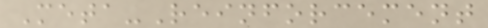Meta-Reinforcement
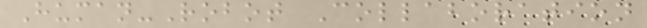Human-Robot Collaboration
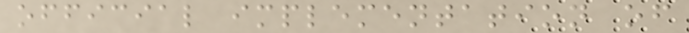official implementation of
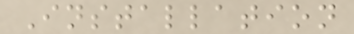Installation
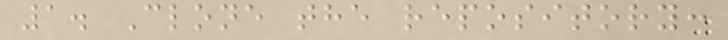1. Clone the repository:
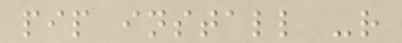pip install -r
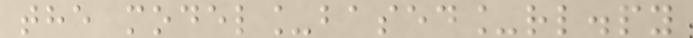the model_based_rl.py
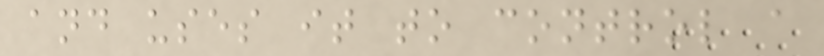and uses it to control a
